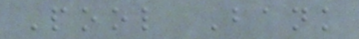Pool Bank
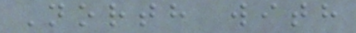North with
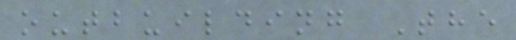outbuilding The
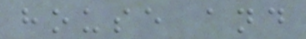house and
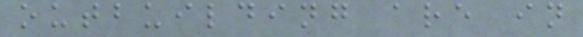outbuilding are in
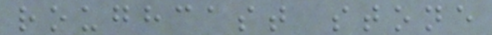roughcast stone
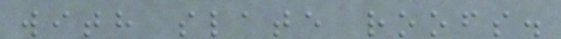with slate roofs.
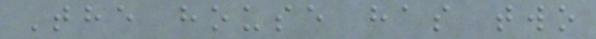The house has two
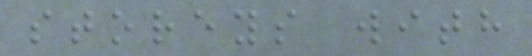storeys with
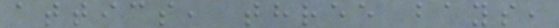attics, three bays,
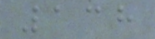138
